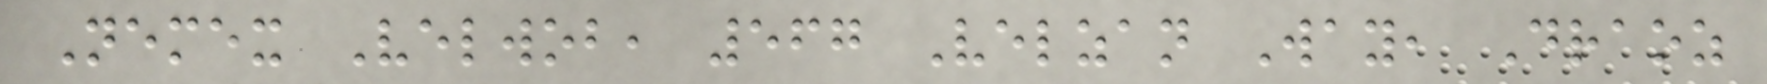Nemex Velwob, 567 Velzan Way, Draoz
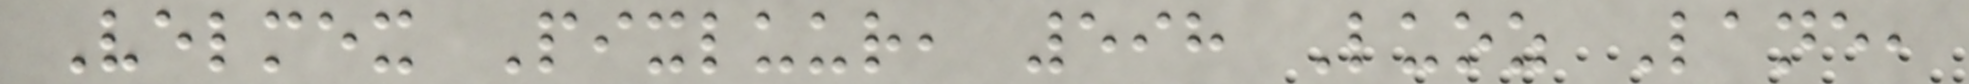Velmex Pixluur, 598 Luoz Lane,
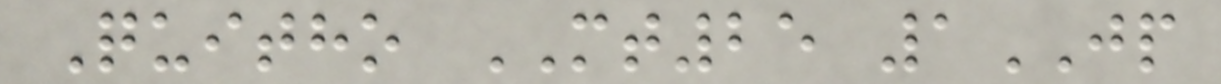Quitho MT25 1JP
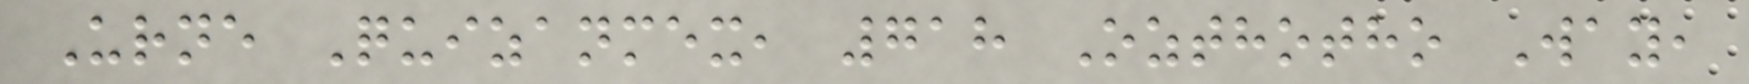Urne Quizanmex, 718 Ozthotho Way,
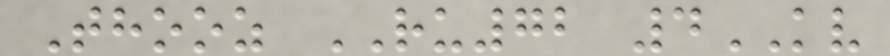Thooz RU72 4KV
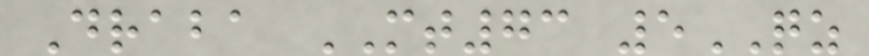Draba MT73 5QZ
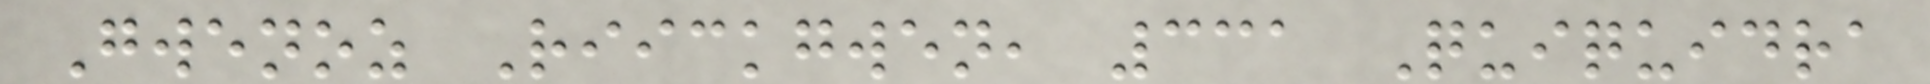Gwenoz Riickgwen, 331 Quiquidra
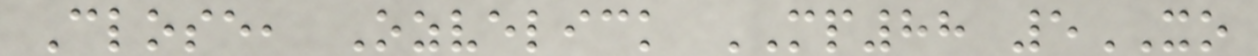Close, Ozvelick MP88 5XO
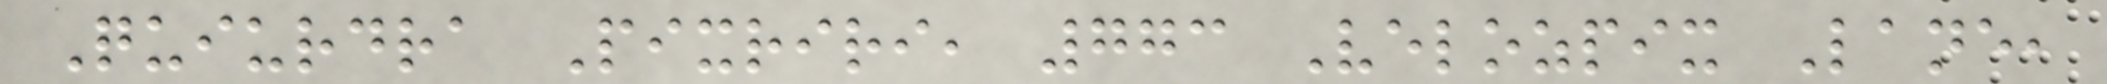Quiurdra Pixriri, 773 Velozpix Lane,
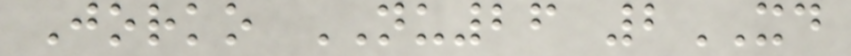Jorko NU26 2XD
